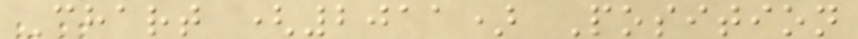Chart (2011) Position
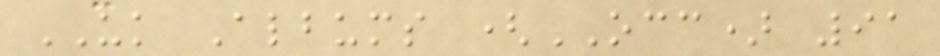UK Albums (OCC) 91
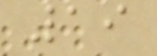19
